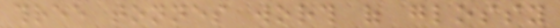three tonnes worth of glossy
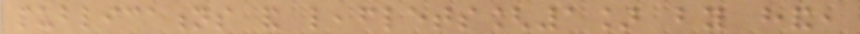publications and leaflets[1] by hand,
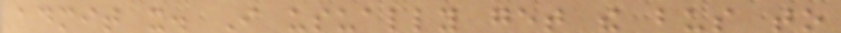admit it. I usually get the bus to
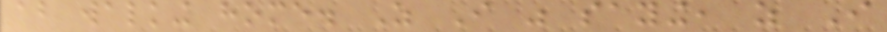about walking home. As I was saying, as I
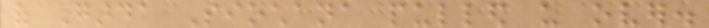of Garda Siochana pulled us over.
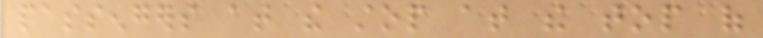passengers at the stop at the top of
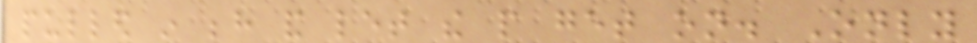pulled in behind and let the people get on. Only
